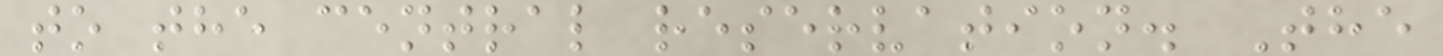to the central reservation. The
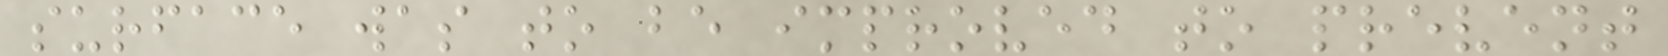surface was to be improved to prevent
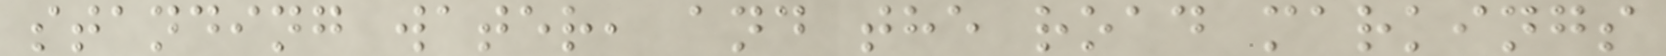standing water, and the road markings
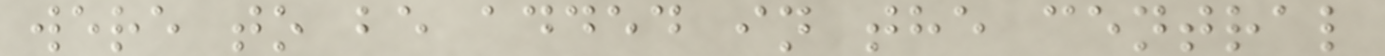were to be added in the central
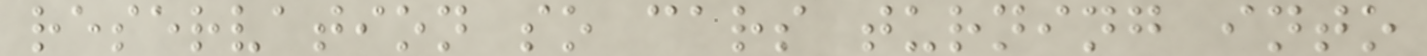reservation so cars turning into
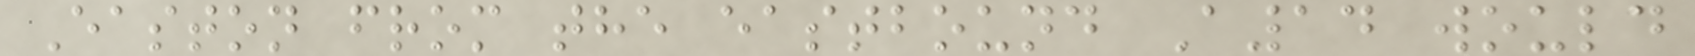Easton from the eastbound A14 would
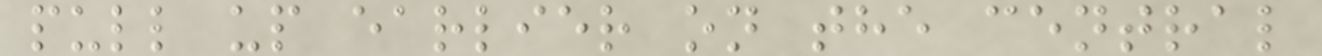pull up earlier on the central
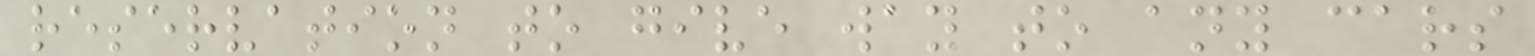reservation to give way to any cars
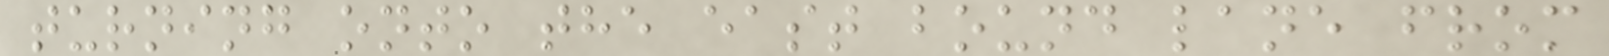turning onto the east bound lane from
